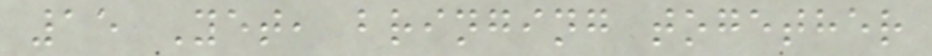15 Yet, bringing together
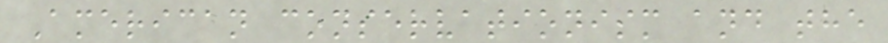American conservationism and the
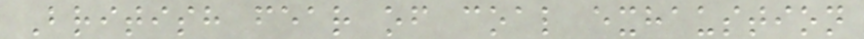British fear of coal exhaustion
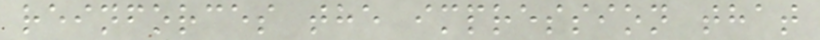reinforces the impression that
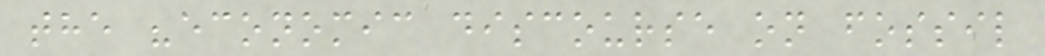the "economic discourse on fossil
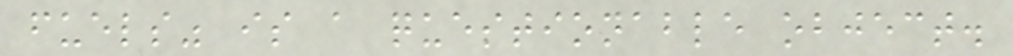fuels" is a questionable object.
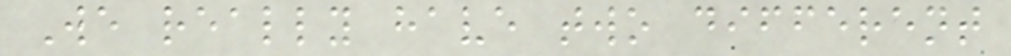We really have two different
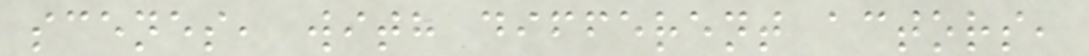scenes, with different actors,
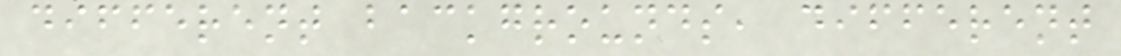different backgrounds, different
